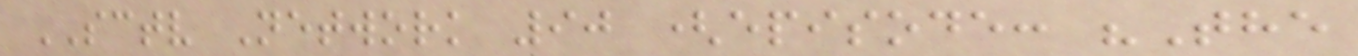SCTV Network 90 (episode: "The
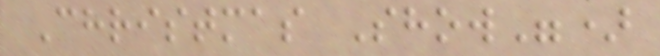Christmas Show")
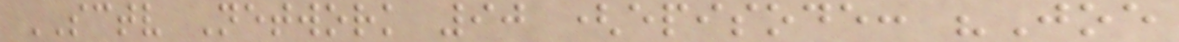SCTV Network 90 (episode: "Joe
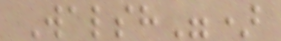Walsh")
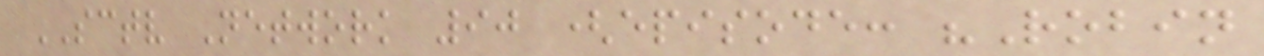SCTV Network 90 (episode: "Robin
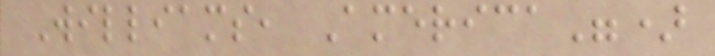Williams, America")
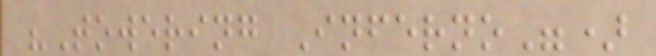"Towering Inferno")
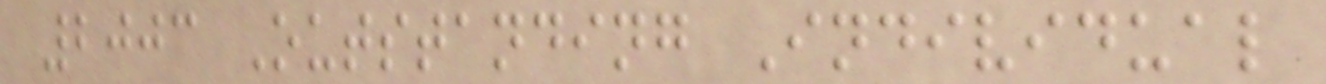2003 Outstanding Individual
